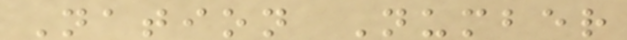Nation Number
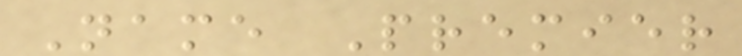Name Premier
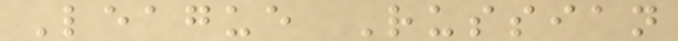League Russian
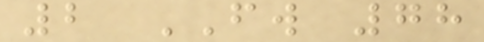2 FW 78
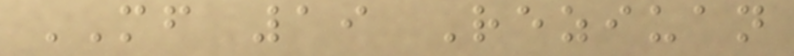MF 19 Reziuan
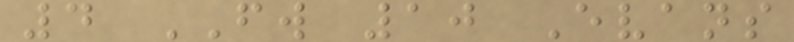4 FW 10 Evans
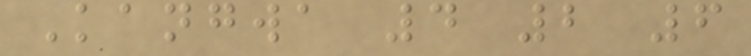Kangwa 4 2 6
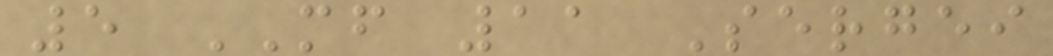5 MF 11 Sergei
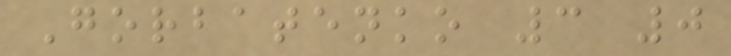Gorbatenko 3 0
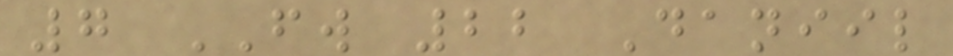7 FW 22 Daniil
